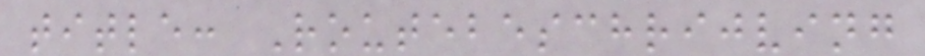title: Routebeschrijving
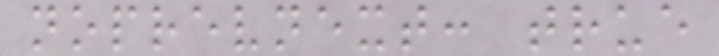noprevnext: true
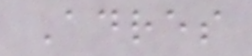Adres
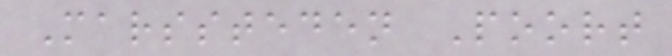Marssteden Poort
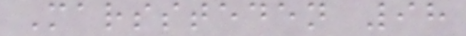Marssteden 98
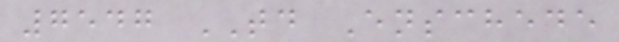7547 TD Enschede
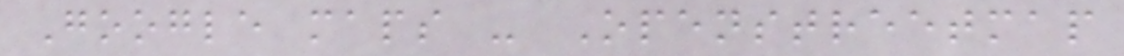Google maps - Openstreetmap
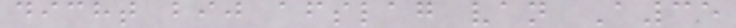dicht bij afslag van A35
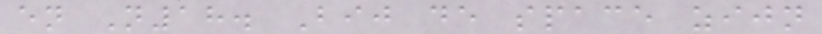en N18. Bij de space zijn
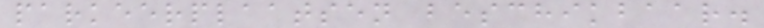parkeerplaatsen beschikbaar.
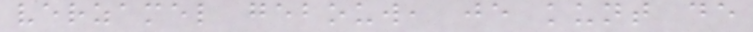verzamel gebouw, je kunt de
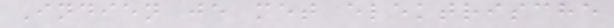Indien je met elektrische
